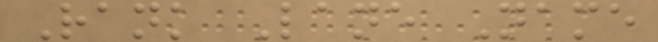Rank Lane Name
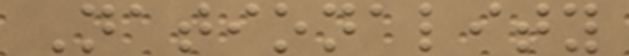Nationality
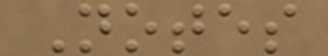Notes
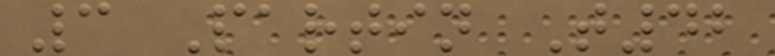3 Partin T42
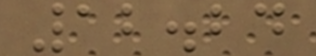12.24
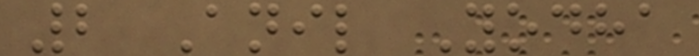2 Anil Yodha
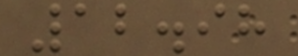12.98
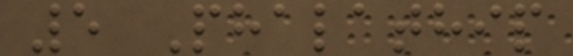5 Phalathip
